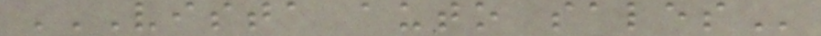VISTA AUTO SALES
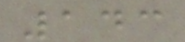143
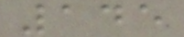145
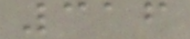316
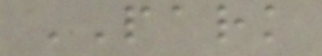PARK
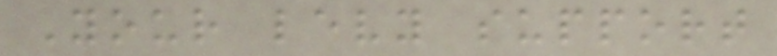Your levy support
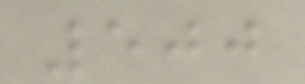500
